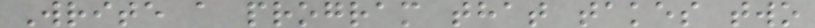Write a program that takes two
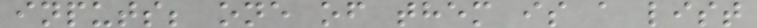inputs; one of them is a list
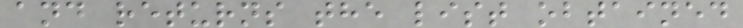and returns the list obtained
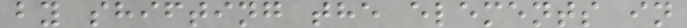by shifting the elements in
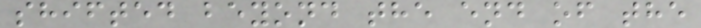shifted beyond the end of the
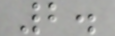2.
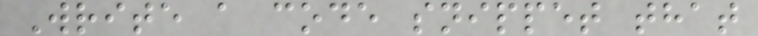Write a code snippet that
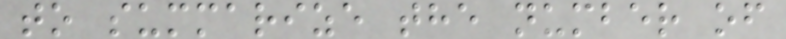to summarize the number of
